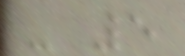- 5
